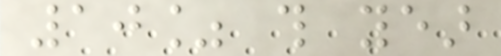10% this year
